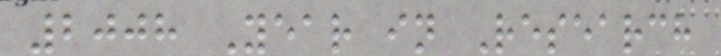2008 Year in Research
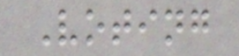Voting
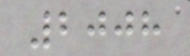2008
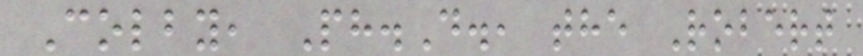Colby, Ph.D., the Robert
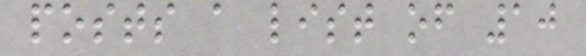posts a list of 10
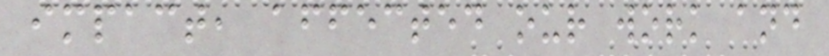impact, affected our work and
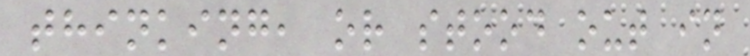thinking, or stood out in
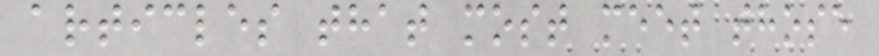articles that most meet those
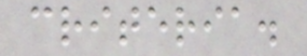criteria.
